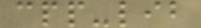cpp-lib
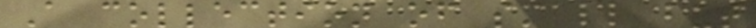A collection of small but
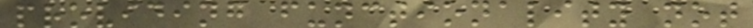providing functionality not
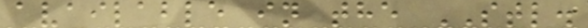available in the STL.
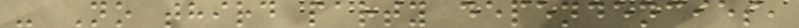- No third party dependencies,
